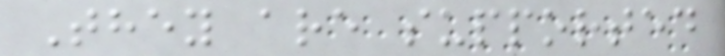They are supported
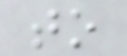to
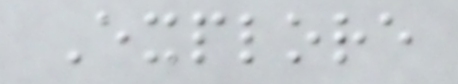Explore
